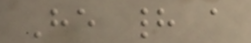He had a
